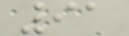91
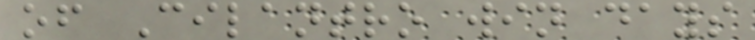of Cilantro win days
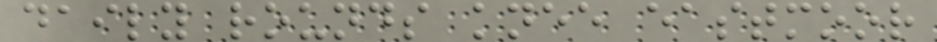daily rounds knee eastmoor
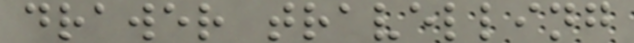drawer travelling
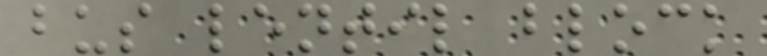bus lentil block
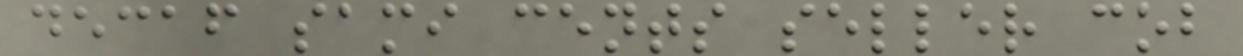decaf sami cents seller cob
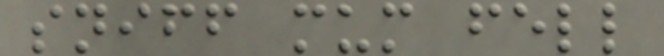sniff mum fell
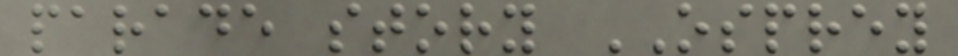parade story OSPREY
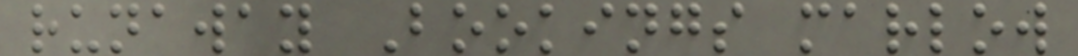runaway Bookings marlow
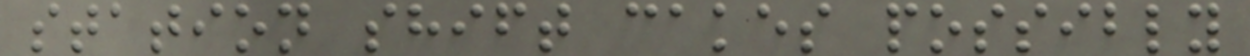station shift cakes possibly
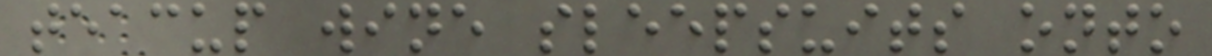teacup wine sleepsuits onto
